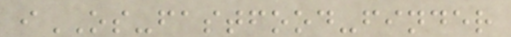iOS-fastfood-finder
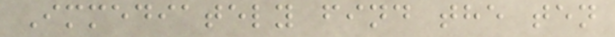Immediately find the ten
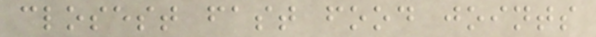closest fast food joints
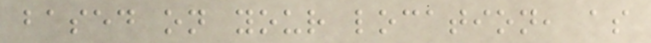based on your location, as
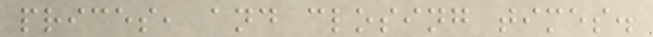prices, and closing times.
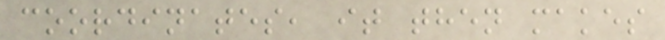coordinates, it then makes
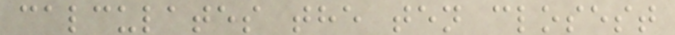calculates the ten closest
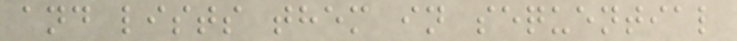and lists them in sequential
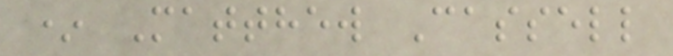* Matthew Cassell
